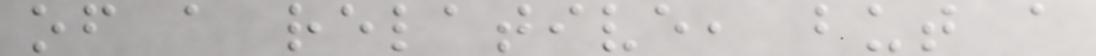of a relative, but a
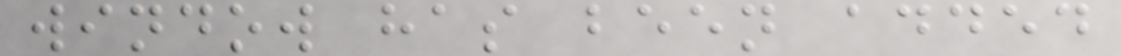window has been added
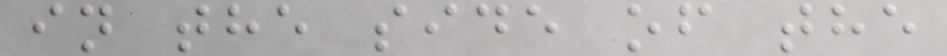in the side of the
